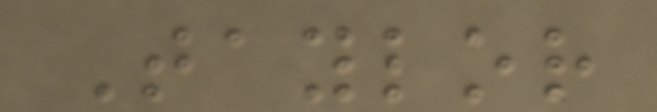Taylor
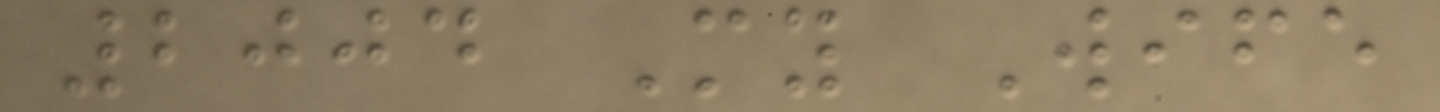2004 My Wife
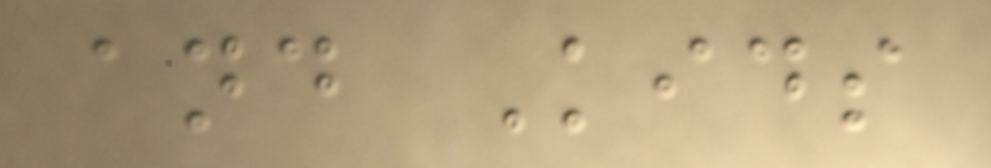and Kids
